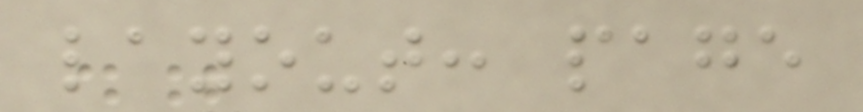layout: page
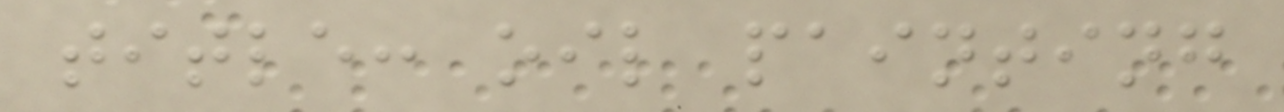title: oil painting
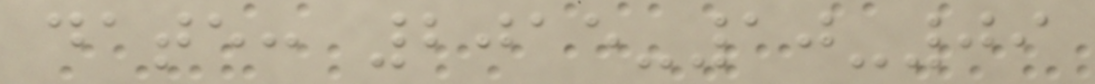date: 2015-10-09
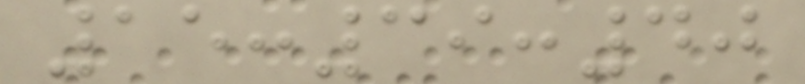15:39:40
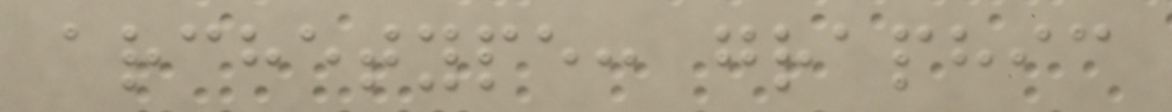archetype: graphic
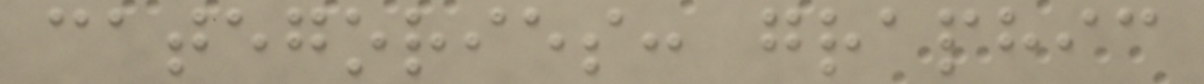categories: graphic
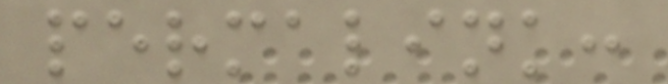permalink:
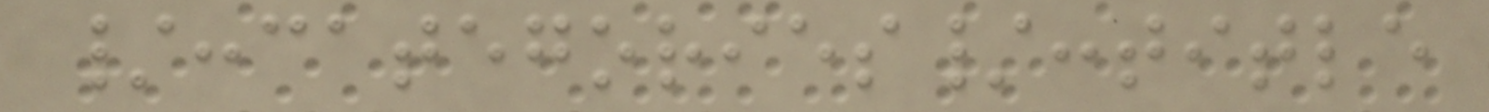/:categories/:title
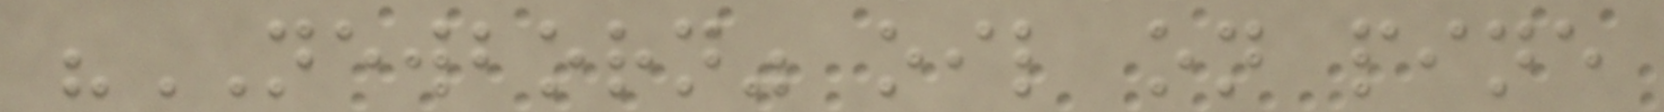"NEWBORN" oil on pine
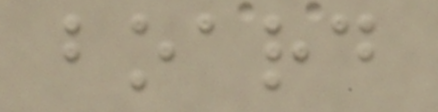board
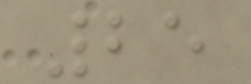25
